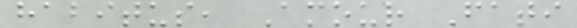habitus, Amour Fati
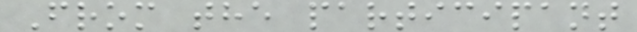From the participant
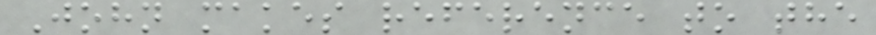John makes reference to the
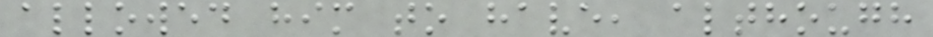allowed him to have, although
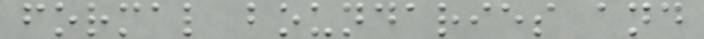formal boundaries and
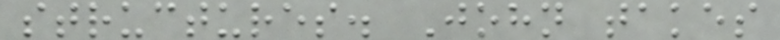structures. John takes
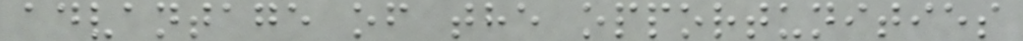advantage of the opportunities
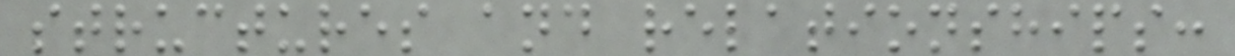structures and relationships:
